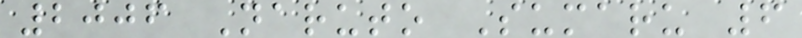2006 Naruto Sumaru 6
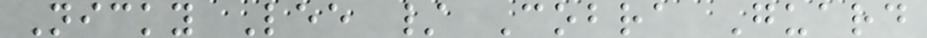Nicky Lee / Cobra Guard
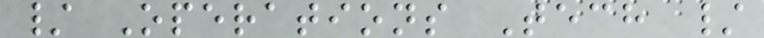/ Operations Tech /
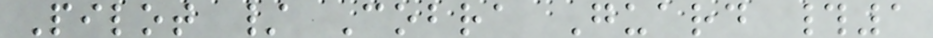Pilot / Cobra Guard #1
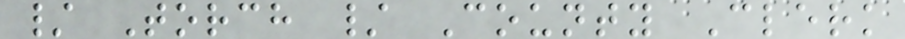/ Torch / County Clerk
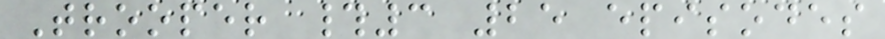Trooper #3 25 episodes
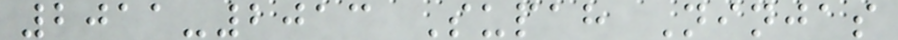2011-2013 Supah Ninjas
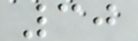30
